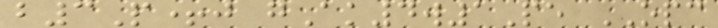b3P+j gAk4w1Pe OPC
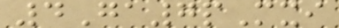4Ga7pMxi
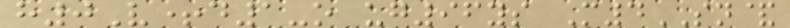h0V+d1-o ug96ys M4SN&
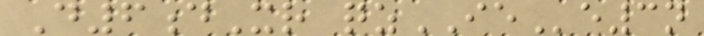D6dXr qzIEe3n
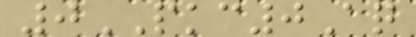0PKC0Aq
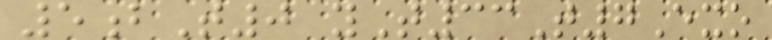5bT0 yT33T7Exo
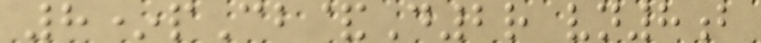8*pCb&D2r vn8b
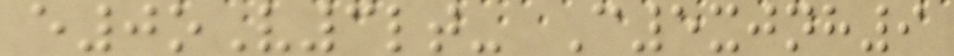e0oV3lt- C5xjnh9
